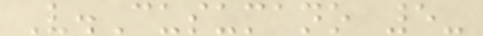V.Cusumano 5-
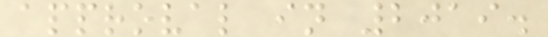approval in 2019.
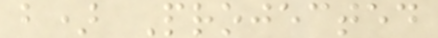b) Projected
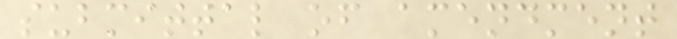submittal of amendment
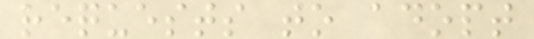requests to adopt
